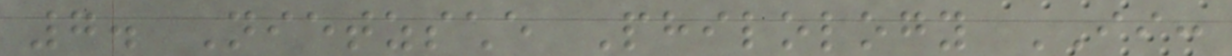7. Nietzsche Philology II:
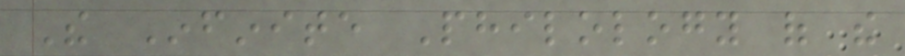The Infinite Philology of the
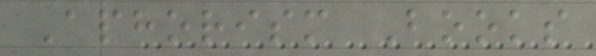Aphorism Books
